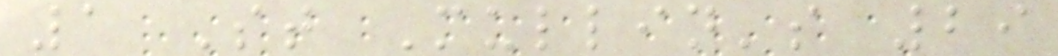1 St Mullin's 29
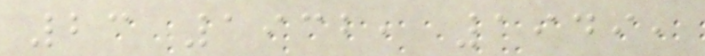23 1932, 1949,
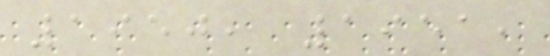1950, 1951,
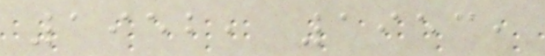1952, 1953,
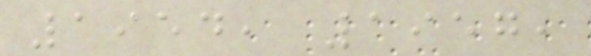1954, 1957,
